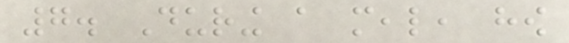7. During a meal, how
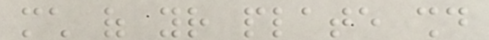much of your plate should
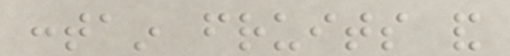contain fruits and
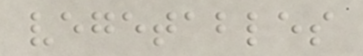vegetables
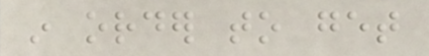in order to get
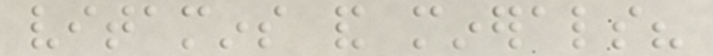vitamins and minerals?
